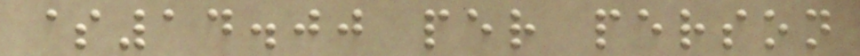$14.00 per person
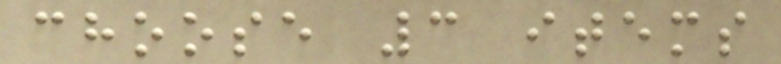choose 3 items
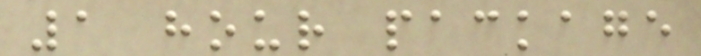1 hour package
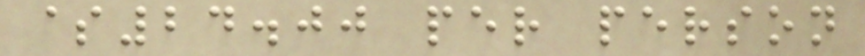$24.00 per person
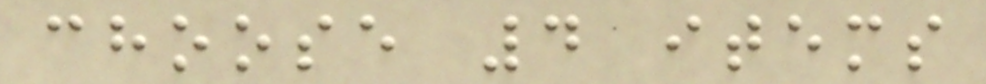choose 4 items
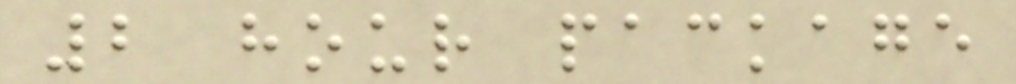2 hour package
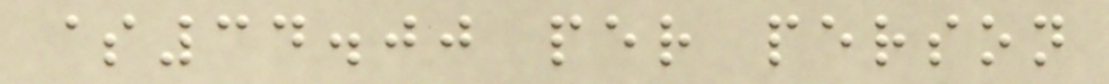$34.00 per person
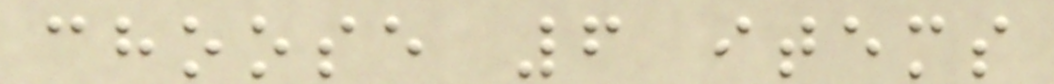choose 6 items
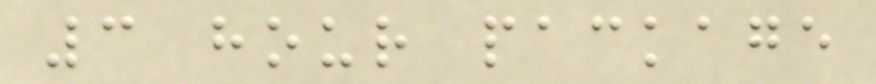3 hour package
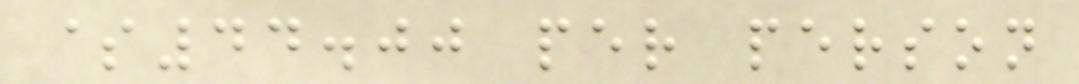$44.00 per person
